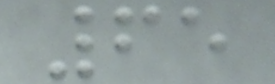65
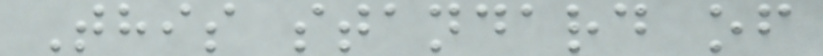This standard of
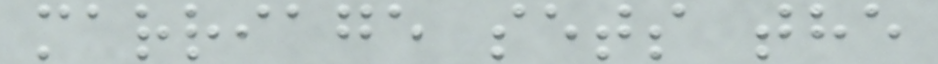marriage sets the
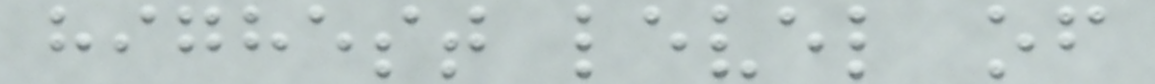highest level of
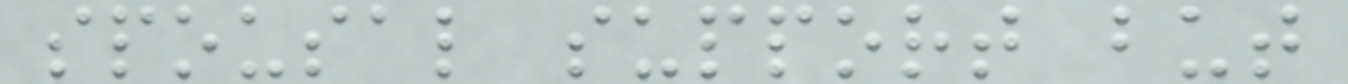spousal support but
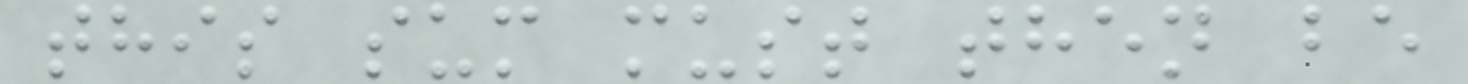this sum must then be
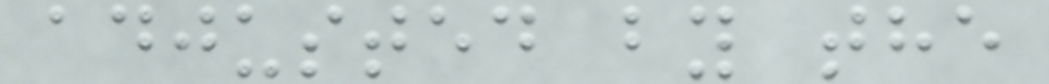adjusted by the
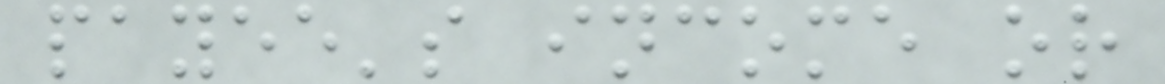payee's income or
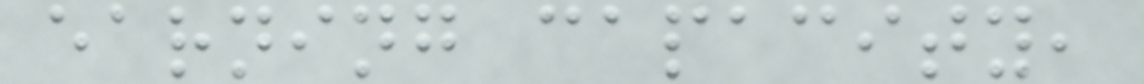earning capacity,
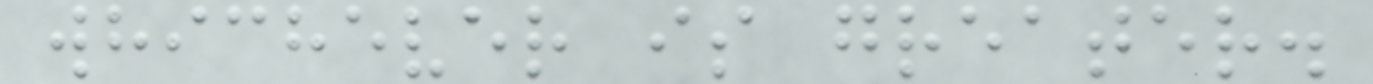whichever is greater.
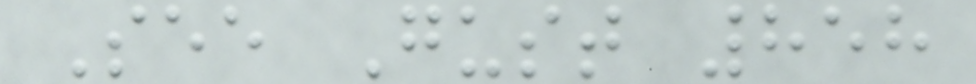See Gust 858
